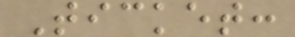Ticket:
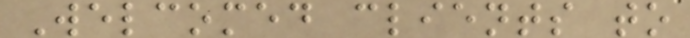Welcomed clients to
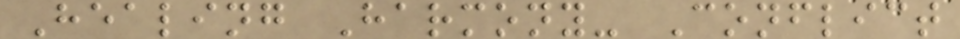Healing Harmony- Conflict
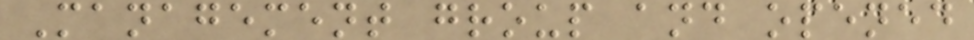Management group and opened
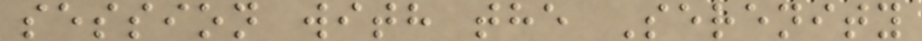session with the Serenity
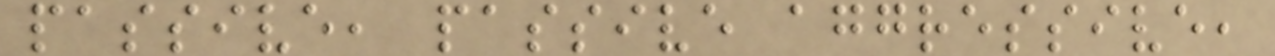passive, passive aggressive,
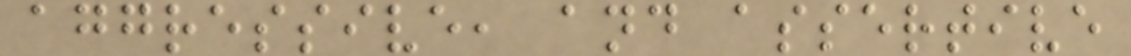aggressive, and assertive
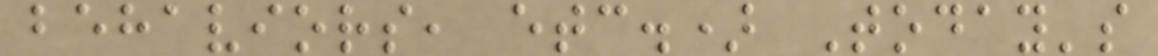behaviors, etc.) Today's
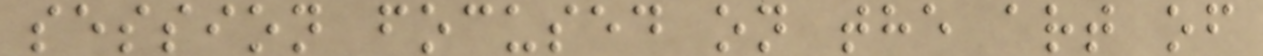session focused on the art of
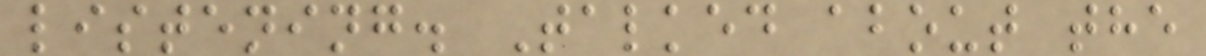listening. Talked about the
